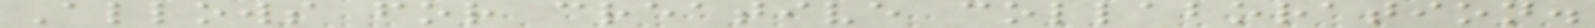Allows for creative collaboration.
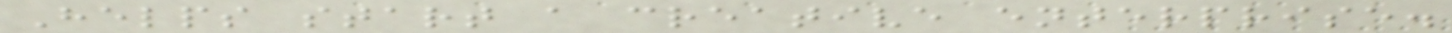Helps start a creative enterprise.
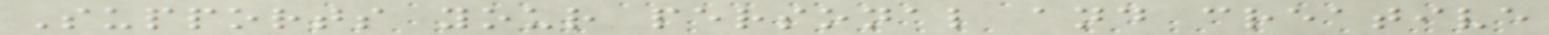Supports your personal and creative
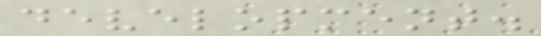development.
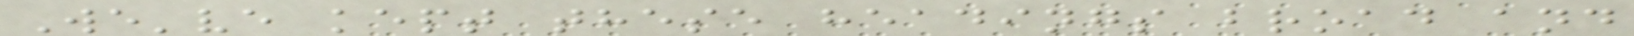We've kept these headings broad and
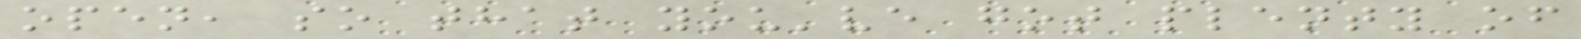open, so that you've got plenty of
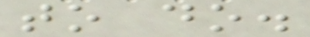to do.
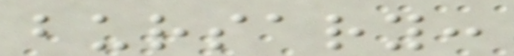bursary:
